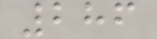286
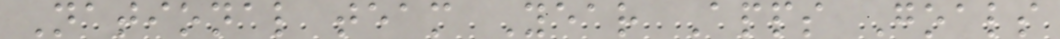National team Year Apps Goals
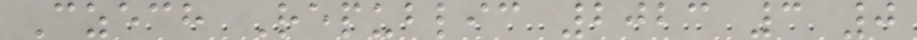Czech Republic 2023 3 0
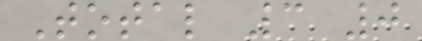Total 3 0
